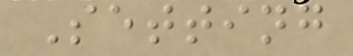Setting
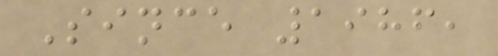Since 1986,
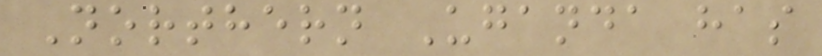Northern Uganda has
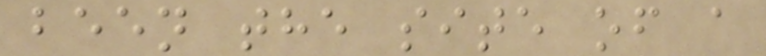been the site of a
